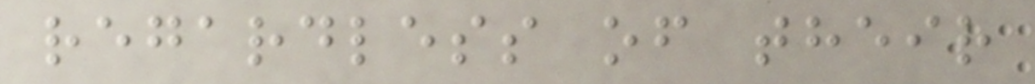regardless of their
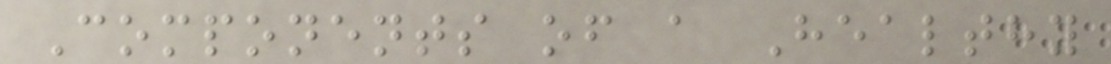Components of a Healthy
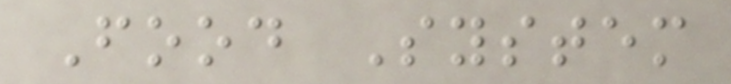Food System
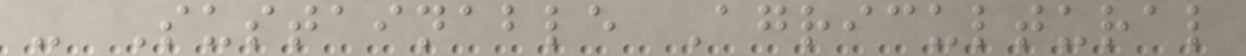- Sustainable Agricultural
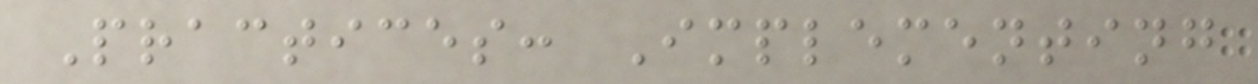Practices: Implementing
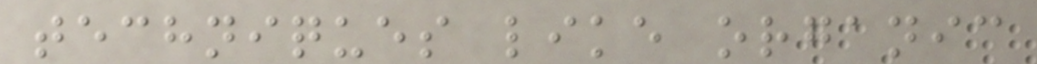techniques like organic
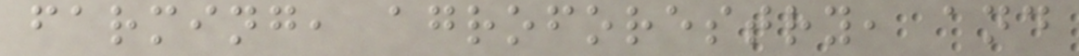farming, agroforestry, and
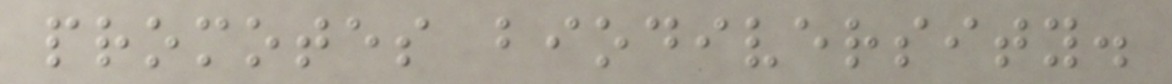promotes biodiversity.
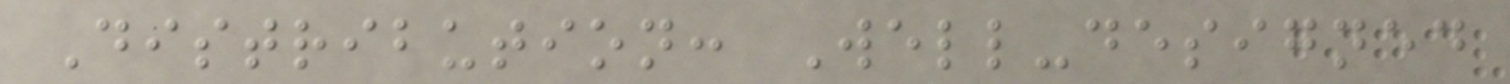Distribution: Well-designed
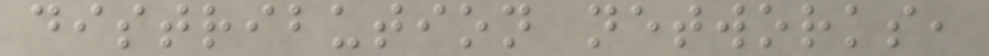distribution networks,
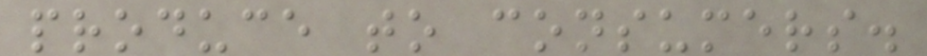produce to consumers.
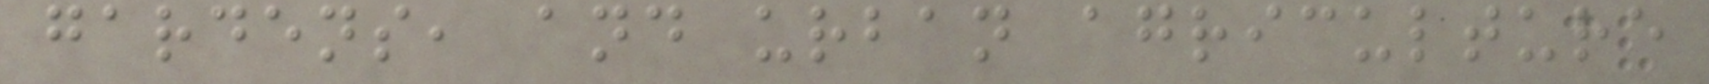gardens, and urban agriculture
